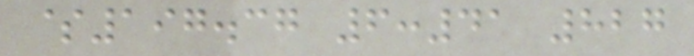$197.37 6:41 827
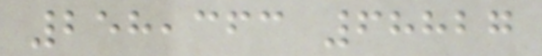258,363 68827
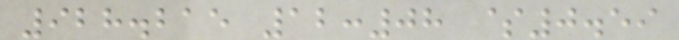928.215 12:08 $0.59
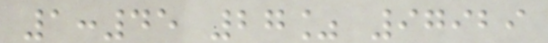1:45 27% 97929
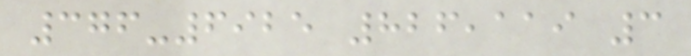376-6925 826,119 3
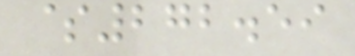$272.59
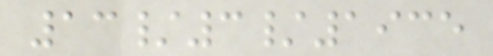13/3/1935
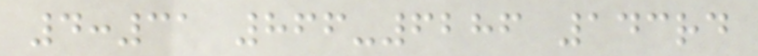4:31 866-6286 143rd
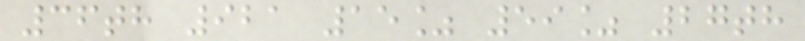36th 921 15% 59% 27th
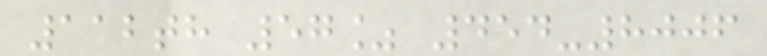112th 57% 454-8006
